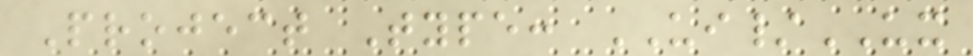Project Type: UI/UX
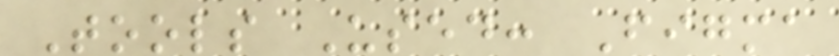Tools Used: Figma
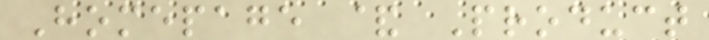Homepage & Product
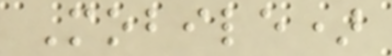Mobile)
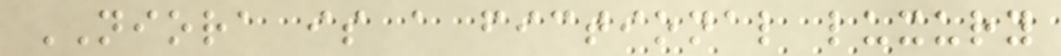NIORA is a fictional luxury
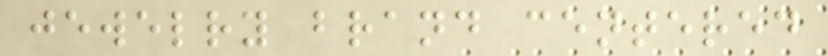jewelry brand centered
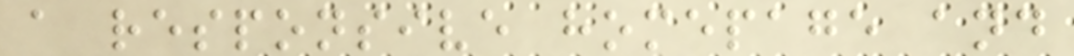a responsive homepage and
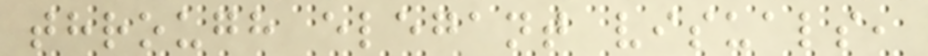through elegant visuals,
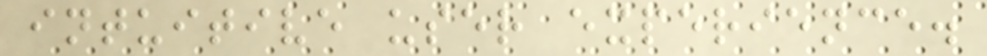intuitive user experience.
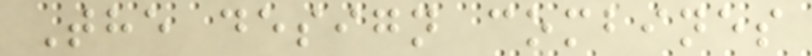The design combines
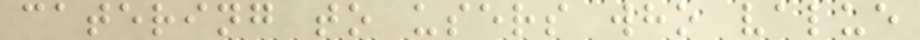catering to users who value
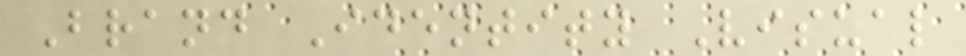Brand Identity Visual
